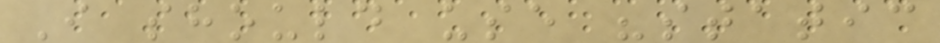I should use "static
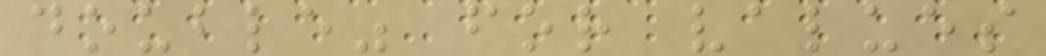double" for values
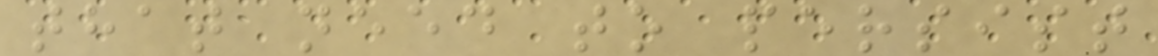that need to persist
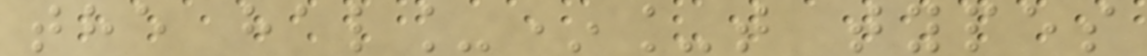the hal_*_t types
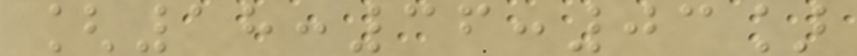[18:36:03]
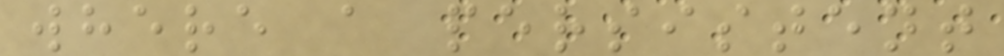where a persistent
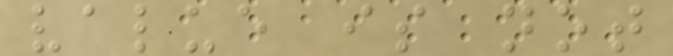value is not
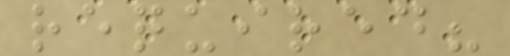required?
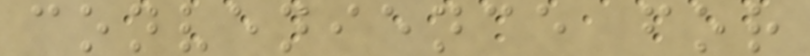convenience for
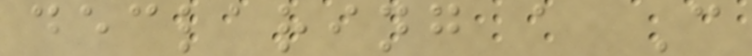declaring a C
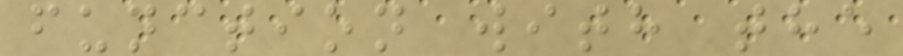function with the
